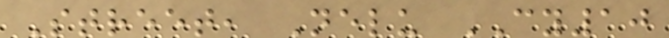Street, Nelu CY10
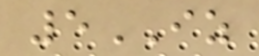5IZ
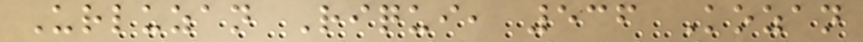Urluzan Riqui, 536 Kozan
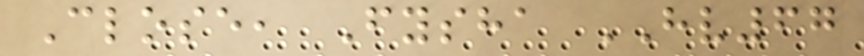Close, Fysha HV67
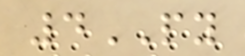4PY
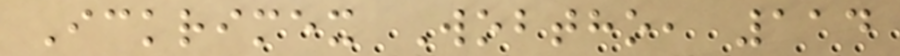Ickrimex Wobtho, 114
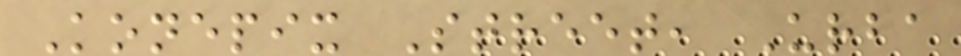Konepix Street, Urba
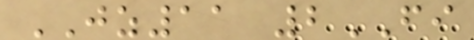JZ11 2FI
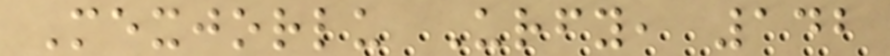Mexjorlu Urfy, 142
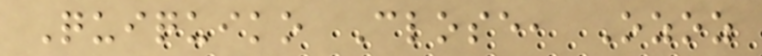Quiquiko Close, Ozoz
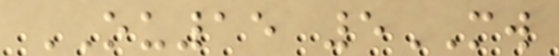OU15 5MW
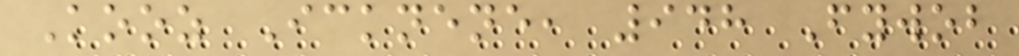Kooz Icknene, 948 Fywob
